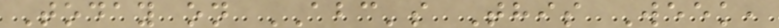Today on ABC's This Week,
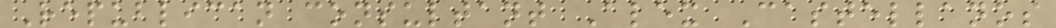Republican consultant Alex Castellanos
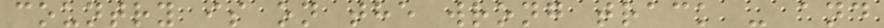country is on the wrong track - and
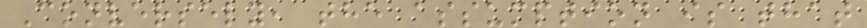Conversely, the assumption is that
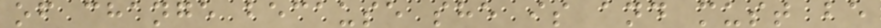of change because she is and must be
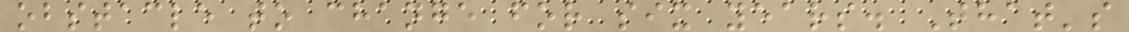obstacle to change for six years. That's
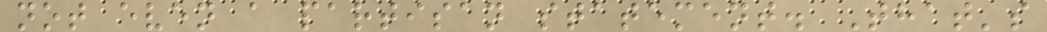not even a partisan statement. That's
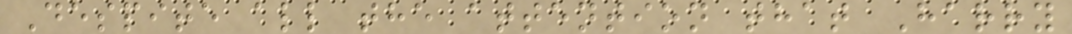Despite all the attention that Harry
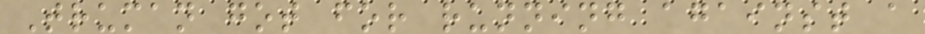Truman got for running against a
